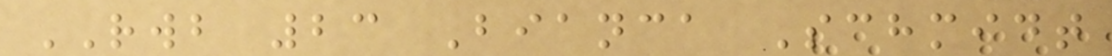RWB 23 Bianca Schmidt
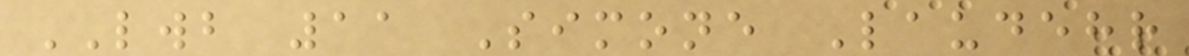LWB 11 Simone Laudehr
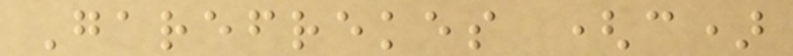Garefrekes (c)
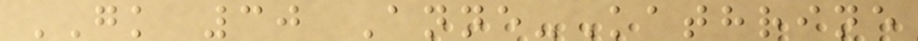GK 30 Anne-Kathrine
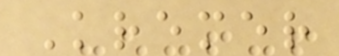Kremer
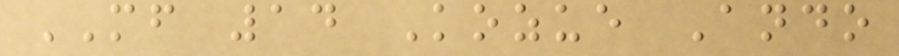MF 14 Kozue Ando
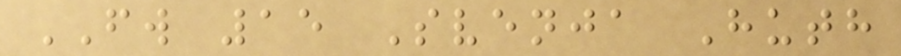FW 15 Svenja Huth
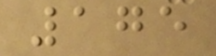175
